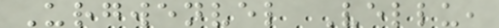Urgwenvel Vellu,
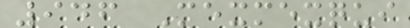946 Mexmexqui
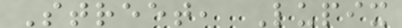Street, Lupix
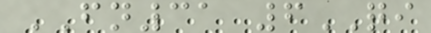FN31 6QI
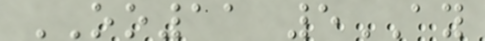OO11 5AY
